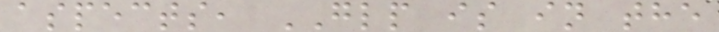aspects, GLP is in the
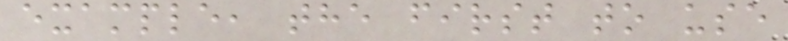example, the first to use
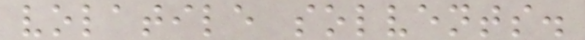volatile solvents.
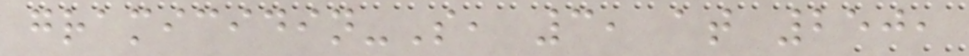gramicidin-S, 3, at 250,
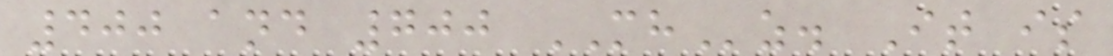400 and 700 MHz. It is
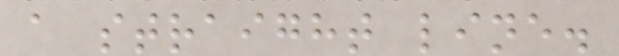a straight line.
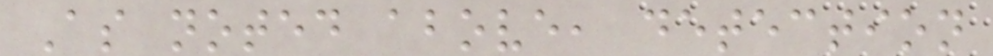As noted above, detection
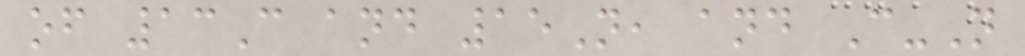of 13C and 15N, and C-N
